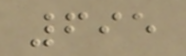695
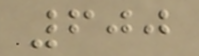600
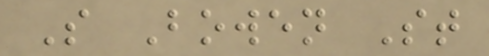S Bowen St
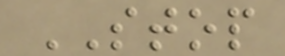STOP
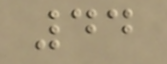44
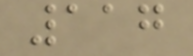117
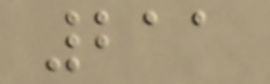211
